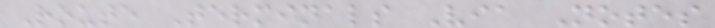Route Terminals Via Notes
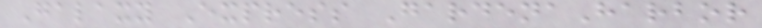Galaxy Express GardenaHarbor
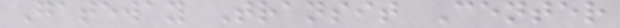Gateway Transit Center
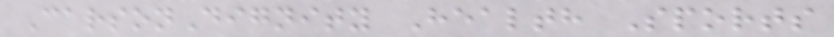CarsonDignity Health Sports
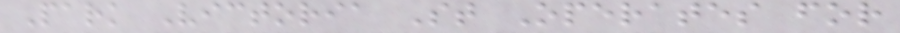Park Victoria St Operates for
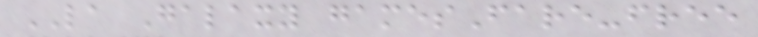LA Galaxy gamesFare-free
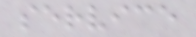service
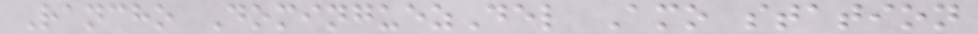Rancho DominguezDel Amo station
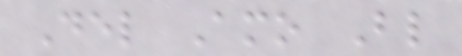Del Amo Bl
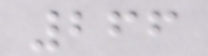266
